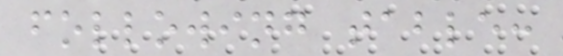following table:
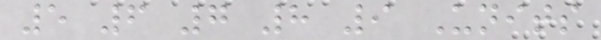5 6 7 8 9 Units
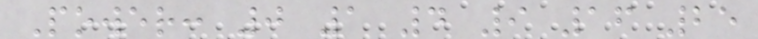Power: 0 1 4 9 16 25
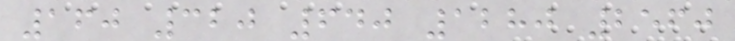160 320 640 1280 2560
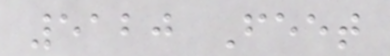5120 Feet
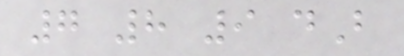7 8 9 dB
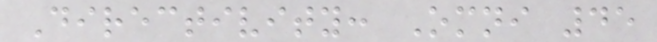Directivity: Omni 45
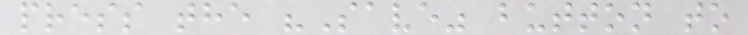press the "Save" button to
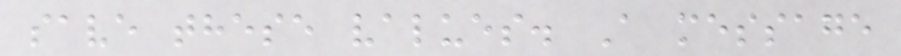save these values. A message
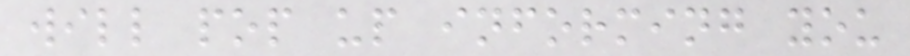will pop up informing you
